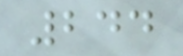244
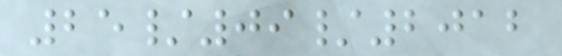25/09/2012
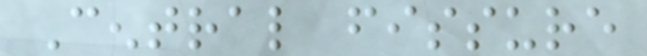Central fissure
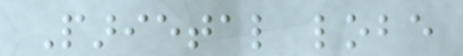Parietal lobe
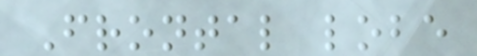Frontal lobe
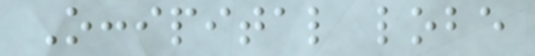Occipital lobe
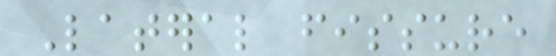Lateral fissure
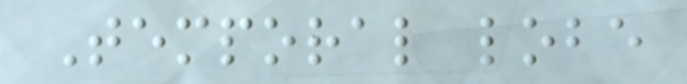Temporal lobe
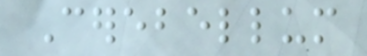Cerebellum
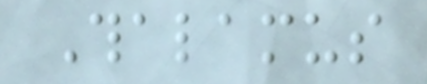Thalamus
